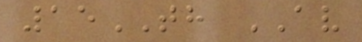15TH AV
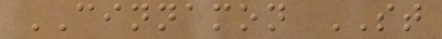CINNAMON ST
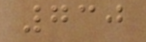730
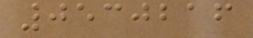0530216
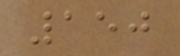150
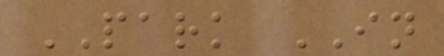PARK IN
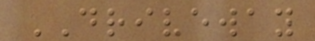DRIVEWAY
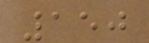150
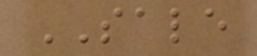SALE
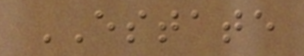ESTATE
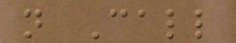n Call
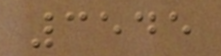3545
